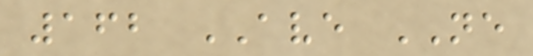162 AVE NE
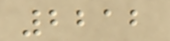2212
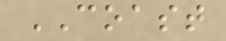COAST
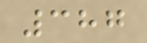387
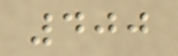400
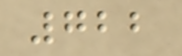722
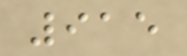915
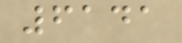6141
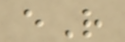eR
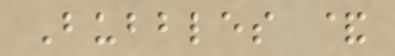Bubbles &
